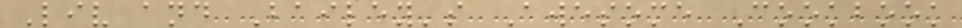Liv and Bailey's Awesome Cookbook
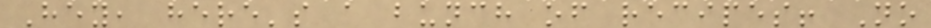Hey, here's a bunch of recipes! No
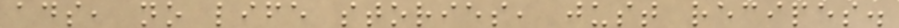ads, no life stories, just recipes.
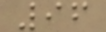96
